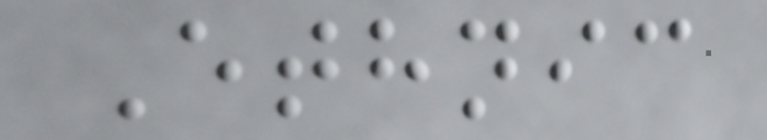Ethnic
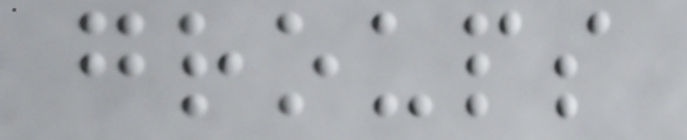groups
